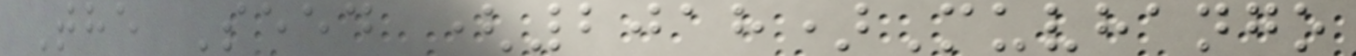The Seed (2018)Muvhango
